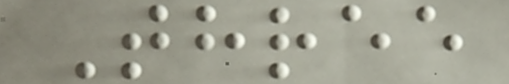Three
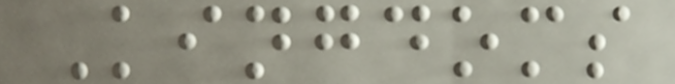Kingdoms
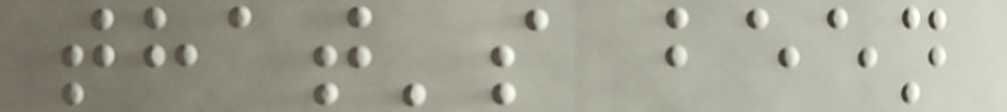that's been
